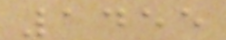1455
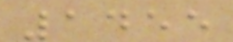1455
